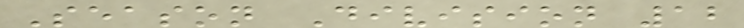Season Division 12
